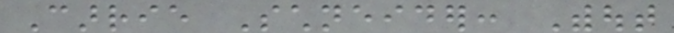Carrie Schneider: Without
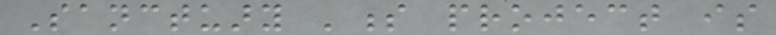Sanctuary 's project is
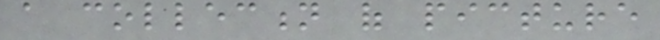a collection of picture
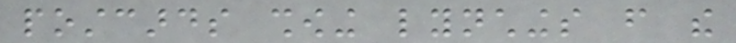postcards showing lynchings from the
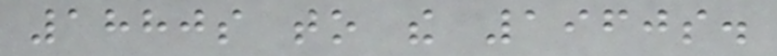1880s to the 1960s.
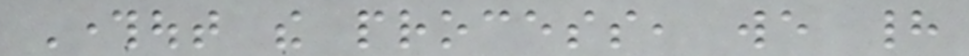Throughout the process, we had
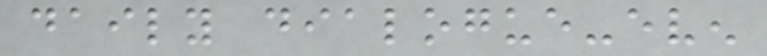daily dialogue-even
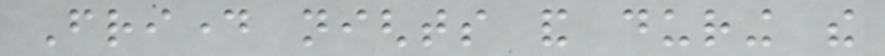Friday nights and during the
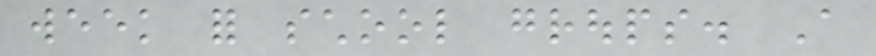week for school groups. A
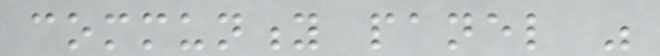community panel was
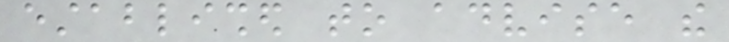established to advise the
